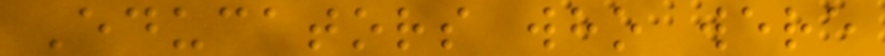Educators who were
